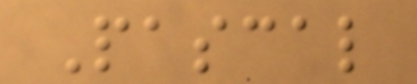Pascal
